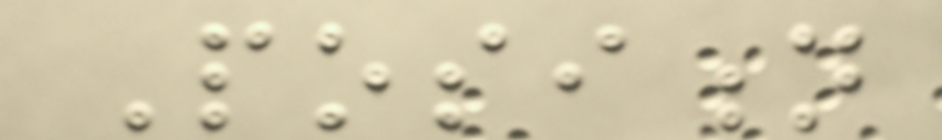Position
